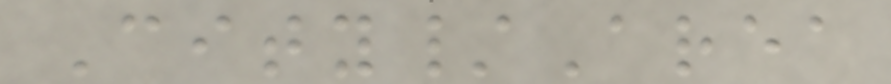City/Area
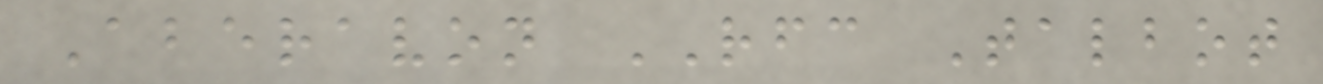Aberavon RFC Talbot
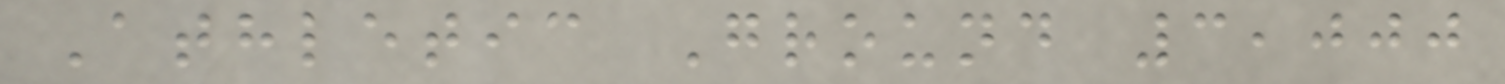Athletic Ground 3,000
